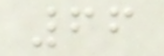66
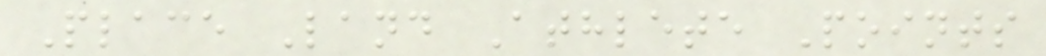Place Land Athlete Points
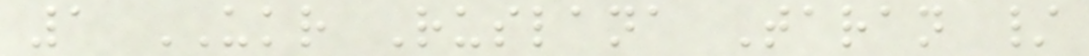1 UKR Ruslana Taran /
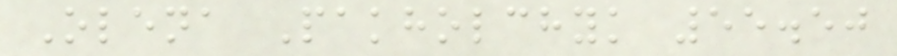Olena Pakholchyk 55.50
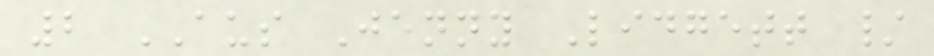2 AUS Jenny Lidgett /
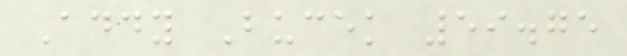Addy Bucek 59.75
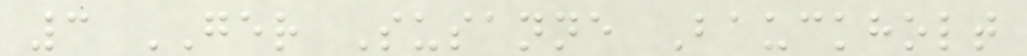3 GER Susanne Bauckholt
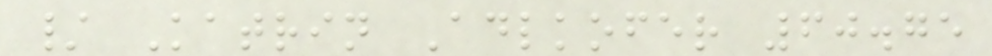/ Katrin Adlkofer 60.75
